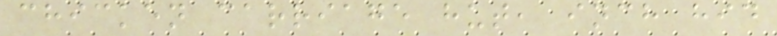chicken carriage hut, inch hid
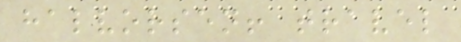halvorsen! travel
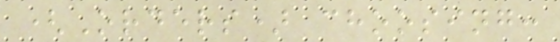(Orders) choosing:
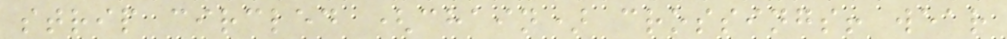strip circled (chain) crossings! wear
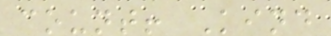count! Kind
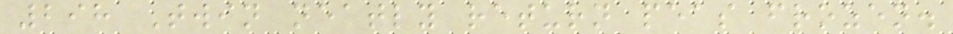298 Twin neatly return peas frozen.
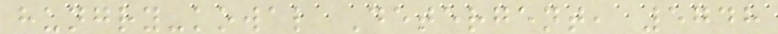hungry-kowal Detergent, 5748
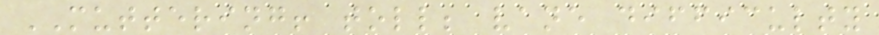MUTTERING! toll; vane difficulty
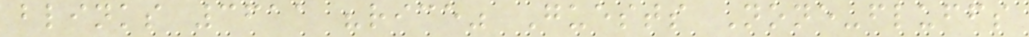blinks 3611 "rice" Guests None-fluffs
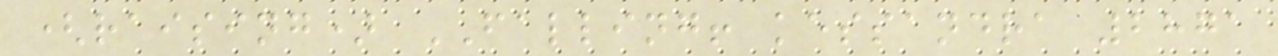(raising) FALLING! kessandra 2871
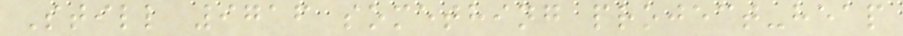Still 9716 something project-heap
